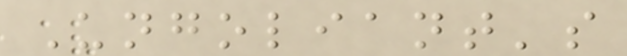Ungoliant's
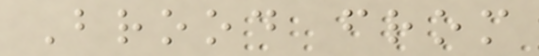Brood from
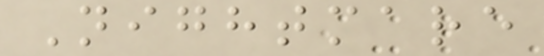Nightmare
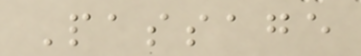Passage
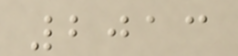2013
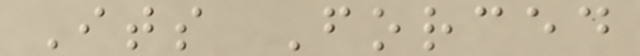Its Forced
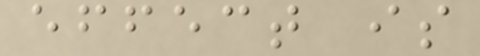effect is
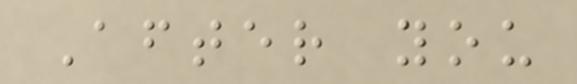After you
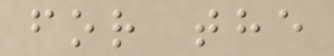for the
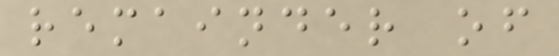remainder of
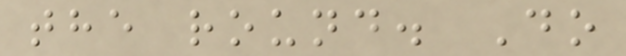the round. Do
